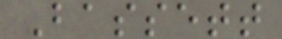Bassett
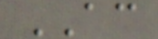AC
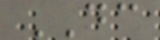DC
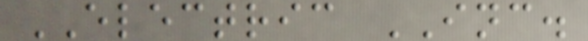ELECTRIC INC.
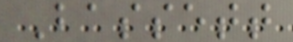Bassett
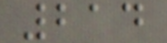214
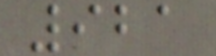921
